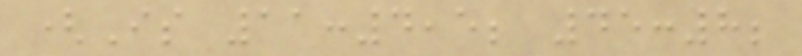(Is 11:4,5; 45:8;
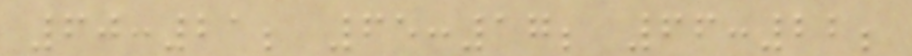60:21; 65:17; 66:22;
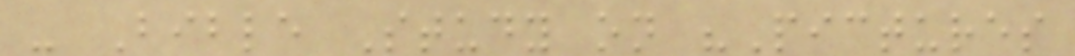- Bible Study on "Pictures
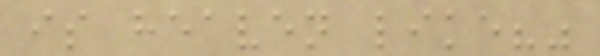is heaven like?"
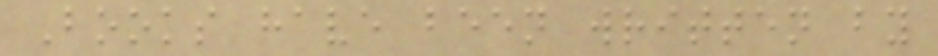Books have been written by
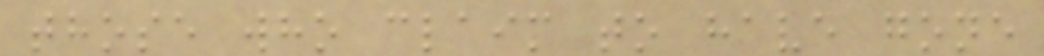those who claim to have gone
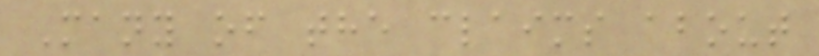Many of the claims about
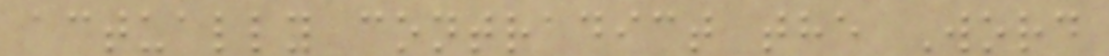actually contradict the Word
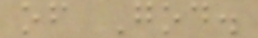of God.
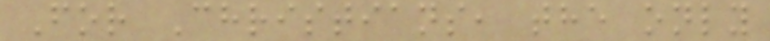For Christians, the only
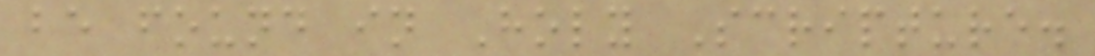be found in Holy Scripture.
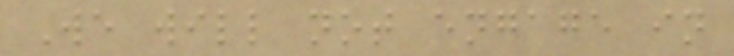We will not engage in
